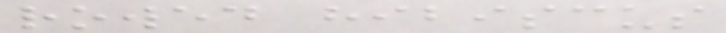rowed hibiscus
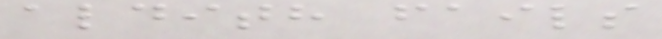aldith fails
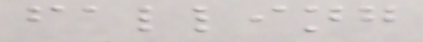falling
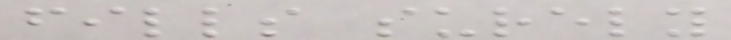fills surely
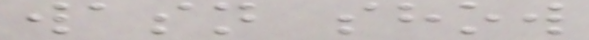wasn show
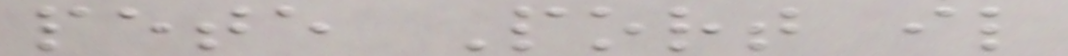pete Port il
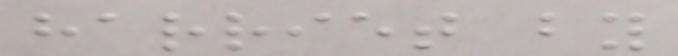harriet by
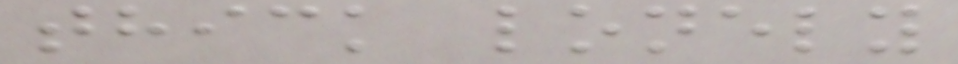thick lonely
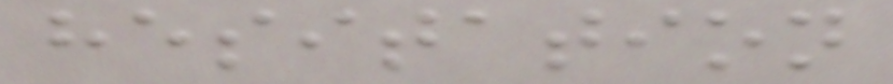hesitation
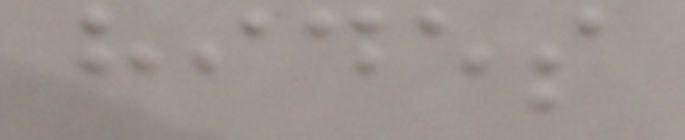hides
